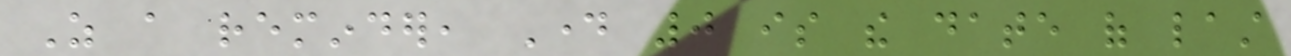As a reminder, Day 0 is the date of last
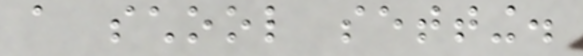a school setting.
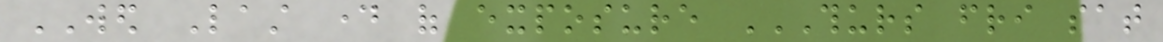WED Last day of exposure THURS FRI SAT
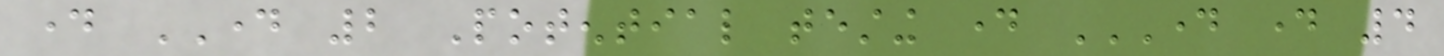day DAY 2 Potential testing day DAY DAY 4
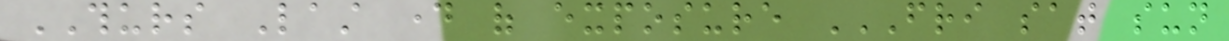THURS Last day of exposure FRI SAT SUN
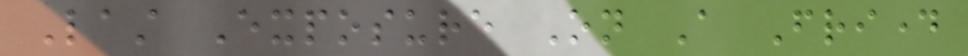Last Exposure On A Friday
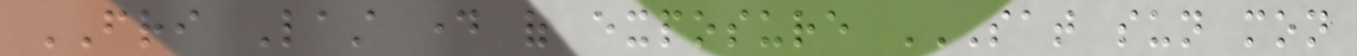FRI Last day of exposure SAT SUN MON
